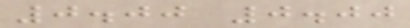0.00 0.00
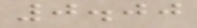0.00
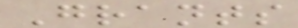Grants
